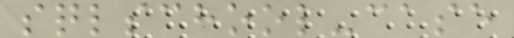sqlschool-case
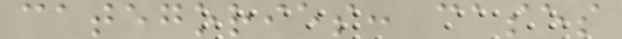categories: cases
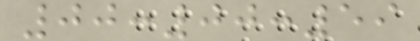00:00:59
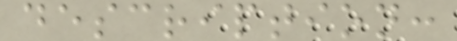description:
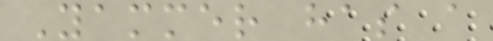Yammer has a
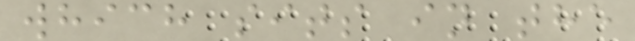which sits in the
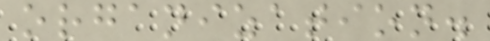organization.
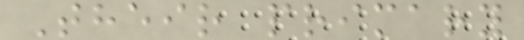Their primary
